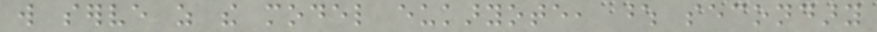will serve as the model eukaryote, whose secondary
